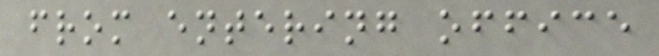from entering office
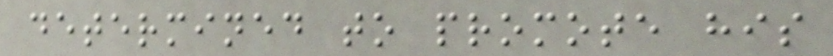determined to promote his
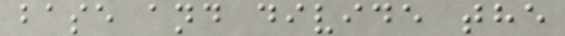base and divide the
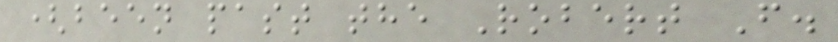(been past the Robert F.
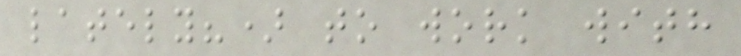lately?) to work with
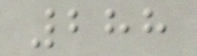288
